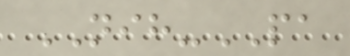NIH-PA
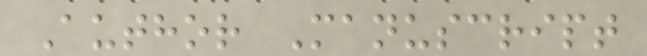Author Manuscript
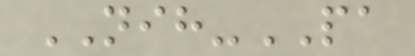NIH-PA
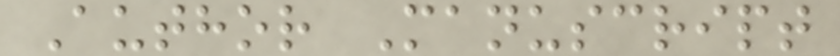Author Manuscript
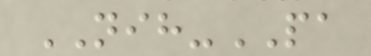NIH-PA
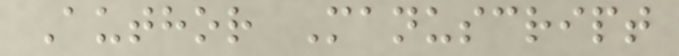Author Manuscript
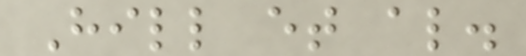Hill et al.
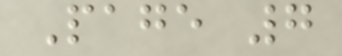Page 7
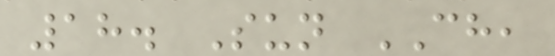18. Sun CH,
